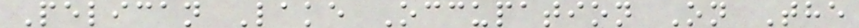Pelican Lake Occupation On The
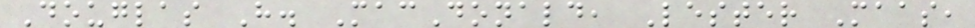Douglas H. MacDonald, Lester Maas,
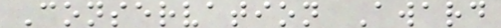Conservation Award
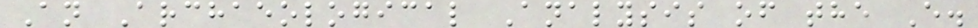An Archaeological Analysis of the E.
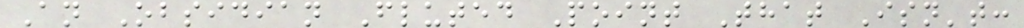An Obsidian Fluted Point That Isn't:
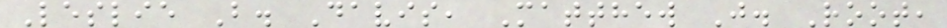Leslie B. Davis, Matthew J. Root,
